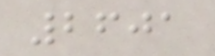2601
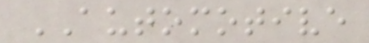AUTOMOTIVE
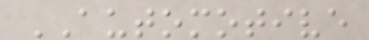AUTOMOTIVE
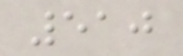510
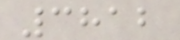3812
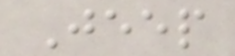Jeep
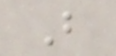B
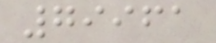79961
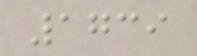1739
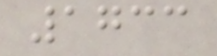1733
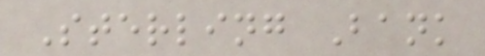Sterling Bank
